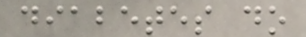diabetes do
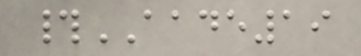#AADE19
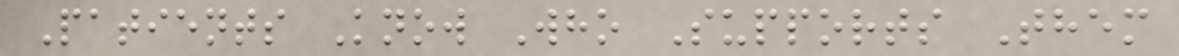Patients Know Who Supports Them
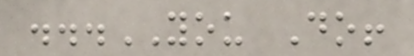...YOU Do!
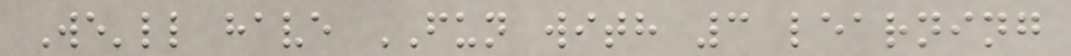We'll have FUN with 3 learning
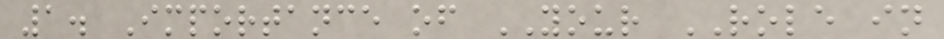1. Importance of YOUR ROLE in
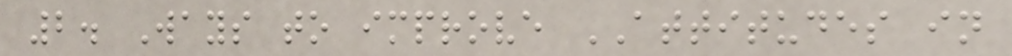2. Ways to improve ATTITUDES in
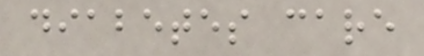diabetes care
